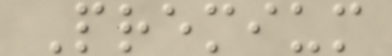Premium
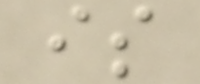is
